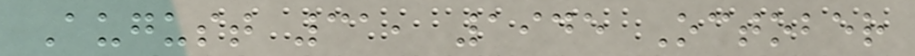August 31, 1945 October
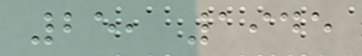25, 1945
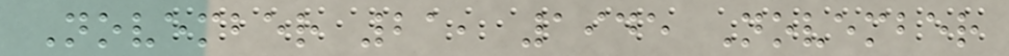November 21, 1945 November
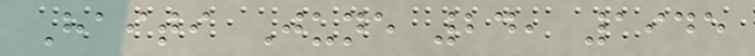Haiti June 24, 1945
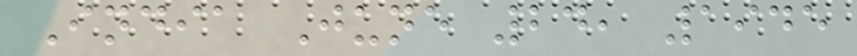India June 24, 1945
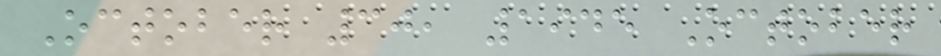October 30, 1945 October
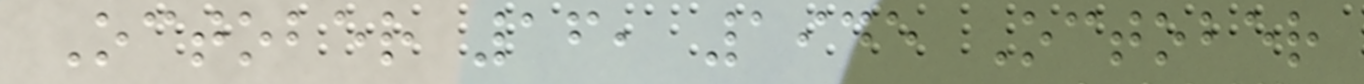October 16, 1945 October
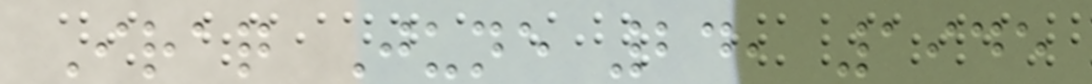Iraq June 24, 1945
